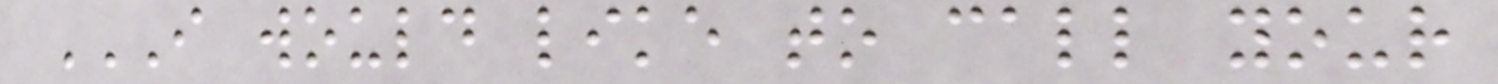I WOULD LIKE TO CALL YOUR
